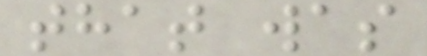that was
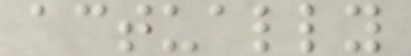actually
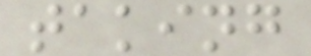taking
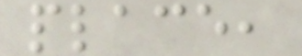place,
